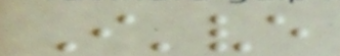I've
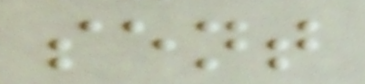sent
